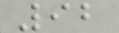92
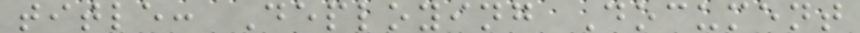title: Deploying Document
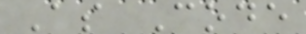As Code
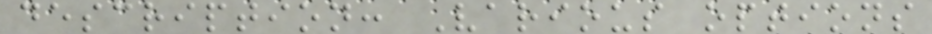description: Various options
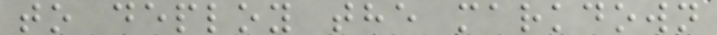to deploy the markdown
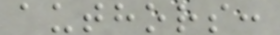authors:
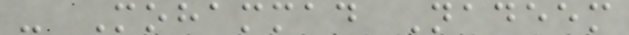- Mohammad Nadeem
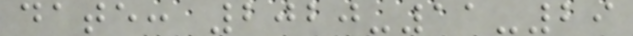date: 2020-11-29
